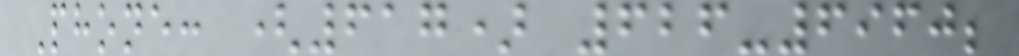Phone: (617) 626-6960;
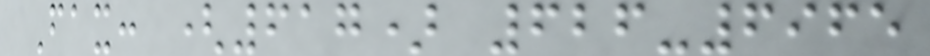Fax: (617) 626-6965
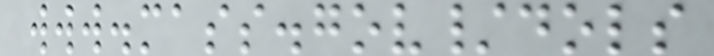www.mass.gov/dols
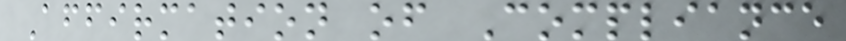Affirmation of Compliance
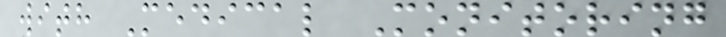with Medical Monitoring
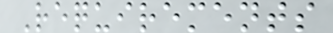Requirements
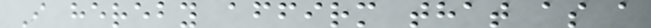I hereby affirm that as a
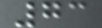73
